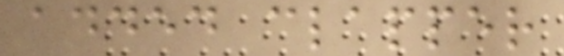added clapper
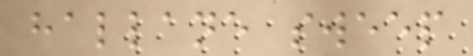hallane sweep
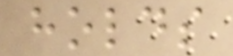holds
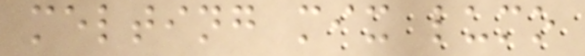melting mix lumo
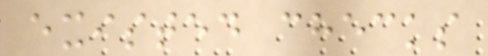existed checks
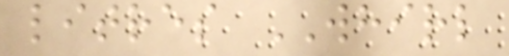litres WHIRL
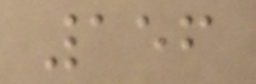156
